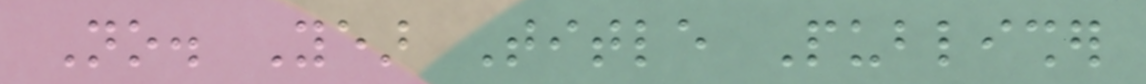No. Year Title Publisher
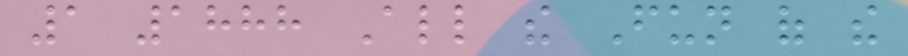1 1888 All the Fun of the
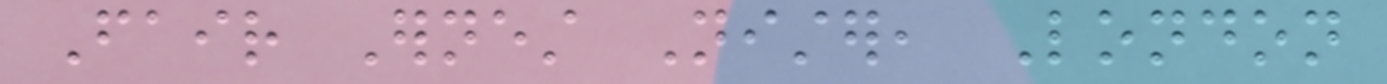Fair Ernest Nister, London
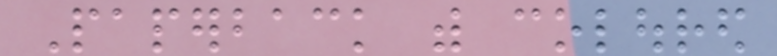Paperback with coloured
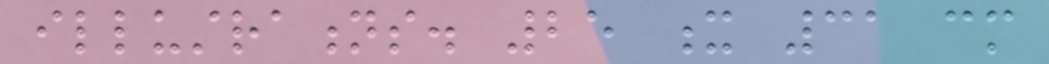illustrations. 25 x 31 cm
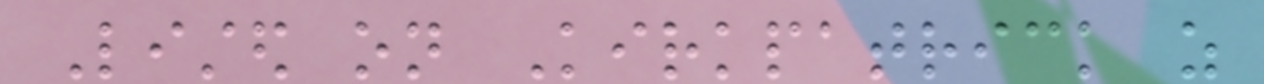Listed on Kirkpatrick as
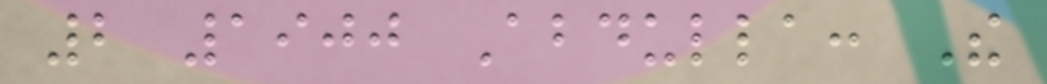2 1900 Abdulla: The
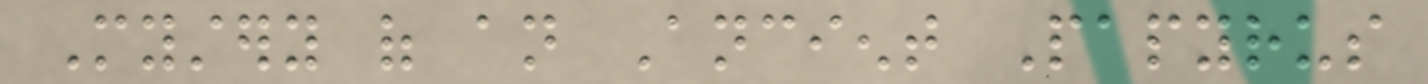Mystery of an Ancient Papyrus
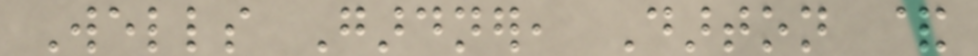Wells Gardner, Darton &
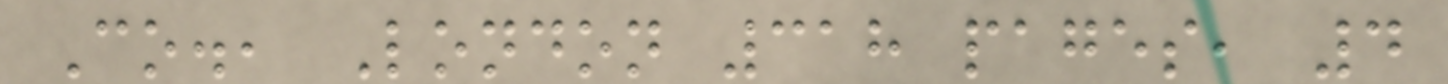Co., London 318 pages, 4
